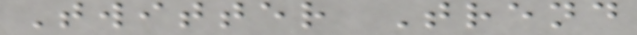Twitter Trend
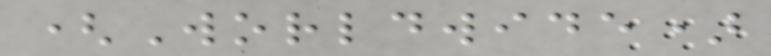(Worldwide)
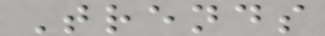Trends
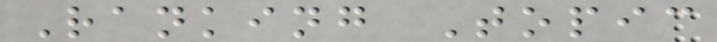Ranking Topic
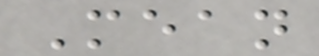Mean
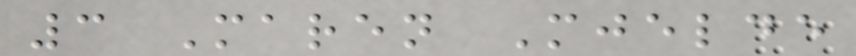3 Maren Mjelde
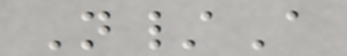N/A
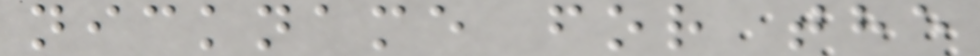nickname for the
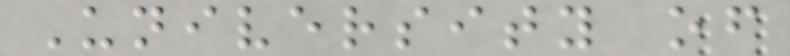University of
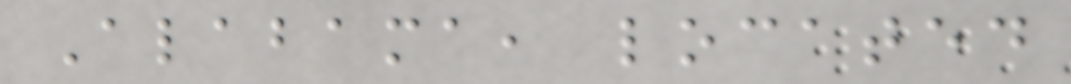Alabama, located
